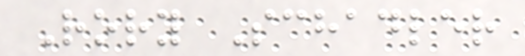Rory Schadler
